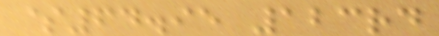$64.95 123rd
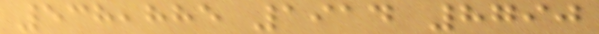538,885 1914 8790
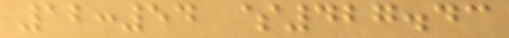12:54 $427.43
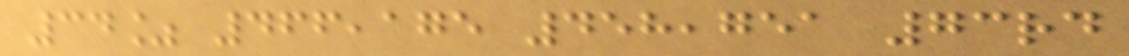34% 466,175 458,751 73rd
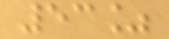53%
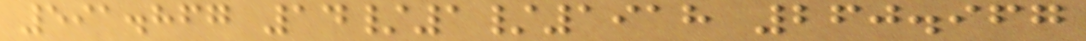591.867 14/1/1918 260.967
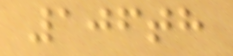106th
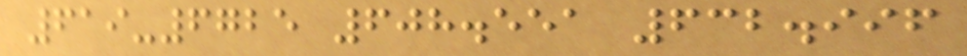619-6725 608.551 632.996
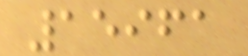15961
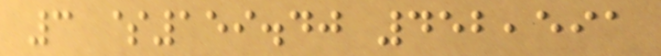3 $159.40 452,591
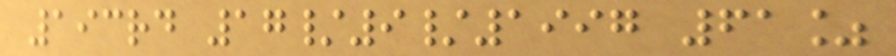193rd 17/9/1997 61%
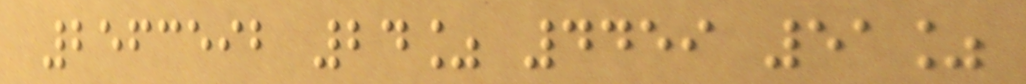2563592 24% 4459 51%
